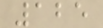125
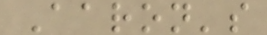Aaron's
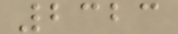2323
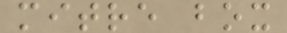mitre box
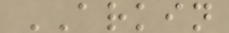ARKIN
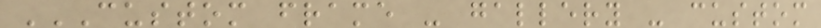CUSTOM FRAME - GALLERY - CUSTOM
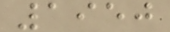1950
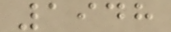1948
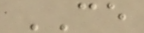CE
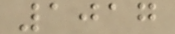1017
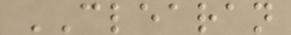CLEARAN
